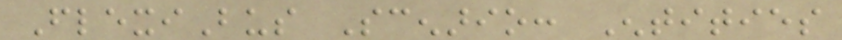FlexiBus Scenario: Entities
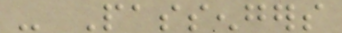- Passengers
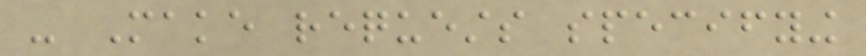- Make requests specifying
